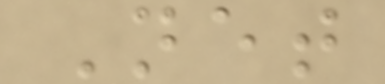Net
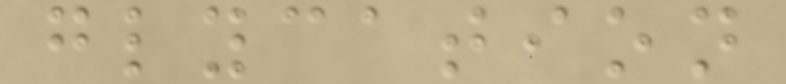glycation
